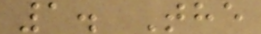1. The
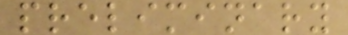preliminary
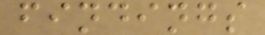findings
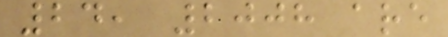24, 2008 are
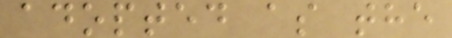adopted as the
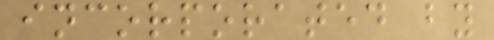incorporated by
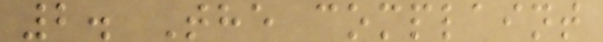2. The complaint
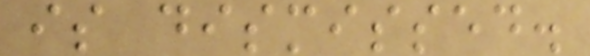is dismissed.
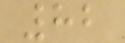82
